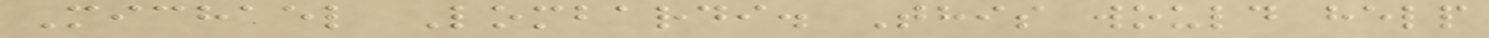Michael Lombardi. This would help
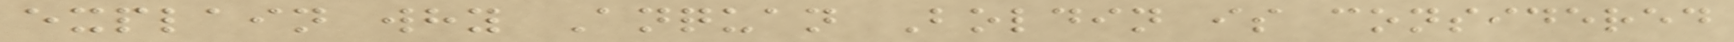explain why Anquan Boldin is considered
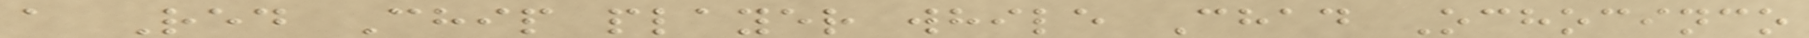a Red Chip player while Chad Ochocinco
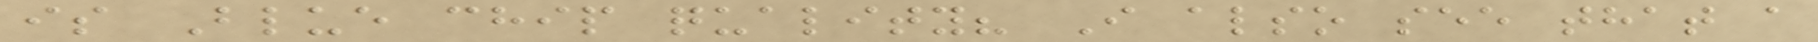is Blue chip quality? I also see that a
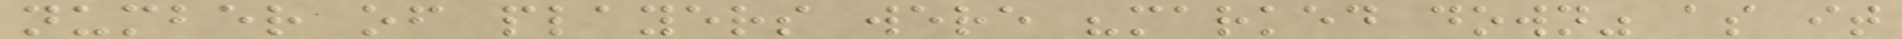number of players were "marked down" as it
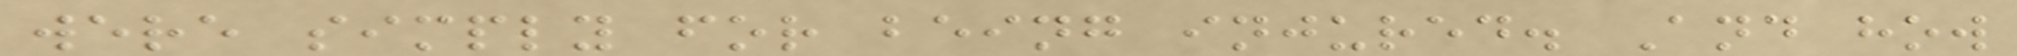were simply for being injured. And how
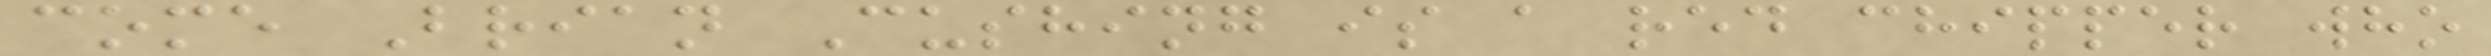come Brian Cushing is a red chipper who
